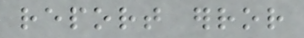report error
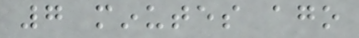7 minutes ago
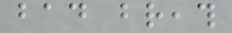bad breath
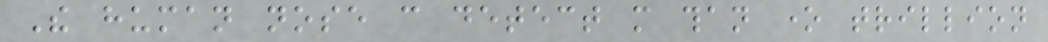The human nose can detect more than one trillion
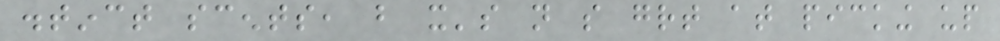distinct scents, but it's not so great at picking up
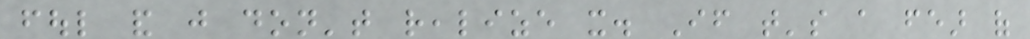foul and just don't realize it. If that's a fear of
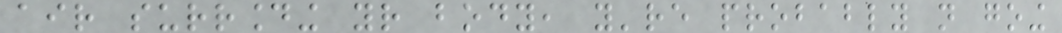air surrounding your body, you're probably not going
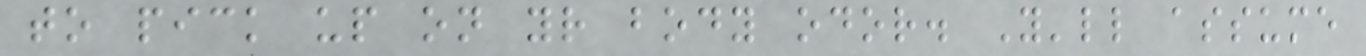to pick up on your body odor. You'll assume
